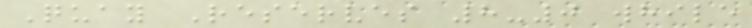Quay Reserves 8-0 while
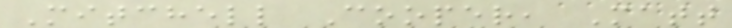Mitchell Cooper, Matt
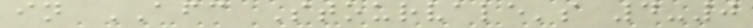in AFC Stourvale's 4-0
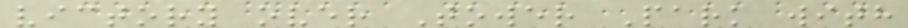victory over Tower Park with
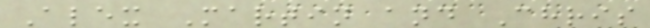Alex Martin and Chris
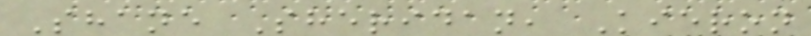Shane Sheridan, Kieron
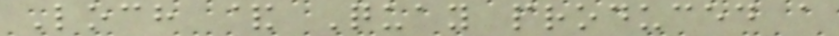Loch & Quay produced a
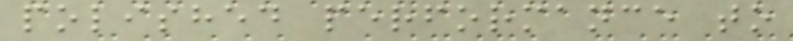polished performance to
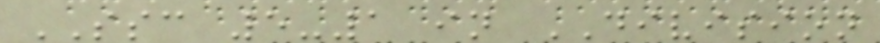SSC 5-1 in DIVISION
